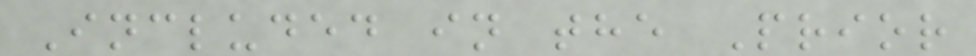Included in the Prior
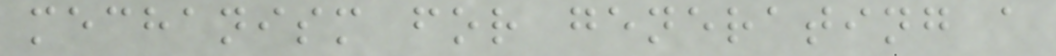mechanism for generating a
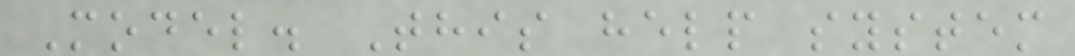Model. This help system
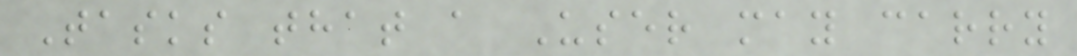Tasks that a User may carry
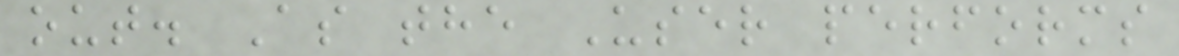out. As the User performs
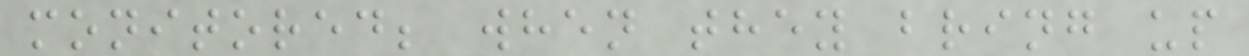monitored; when they bring up
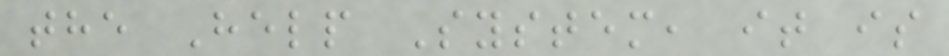the Help System, it is
